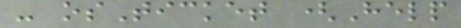- osTicket (Help
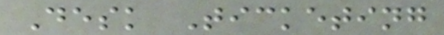Desk Ticketing
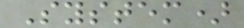System)
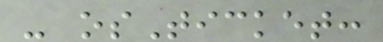- osTicket:
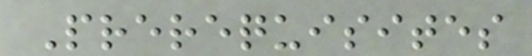Prerequisites
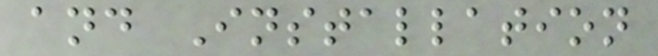and Installation
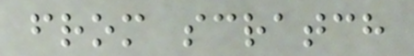from scratch
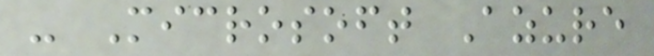- Microsoft Azure
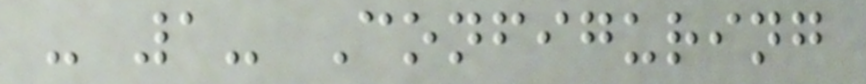- 1- Configuring
